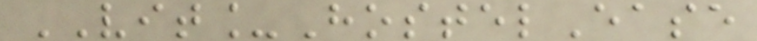VIT_HostelEase
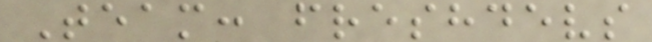Team: freshdevs
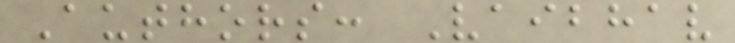Authors: Vaibhav
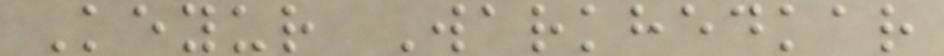Keyur Warkhedkar
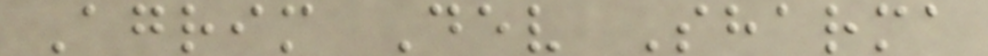Agrim Dev Sharma
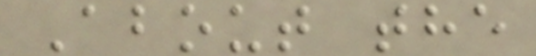About the
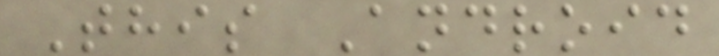This Android
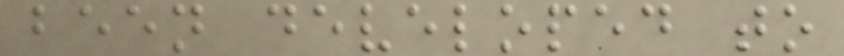been developed to
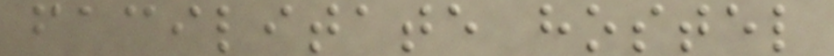facilitate hostel
